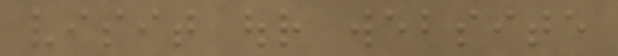visit our website
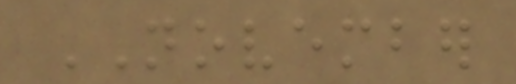NOVEMBER
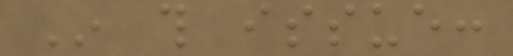In this issue:
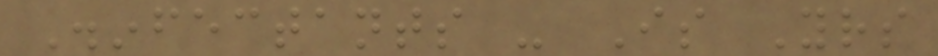Disinfectants - Is Yours
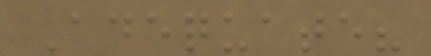Adequate?
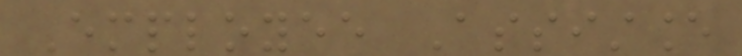Employee Assistance
